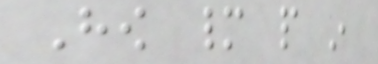How many people in
